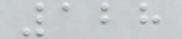128
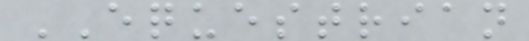EQUESTRIAN
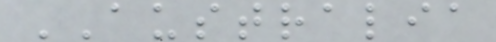AUSTRALIA
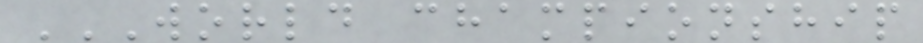WORLD CHAMPIONSHIP
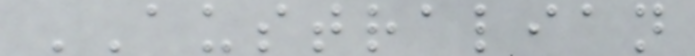AUSTRALIAN
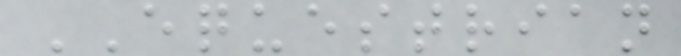EQUESTRIAN
